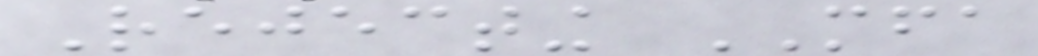Rejecting MFA
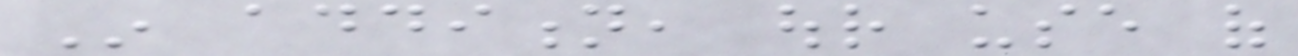In addition, our use of
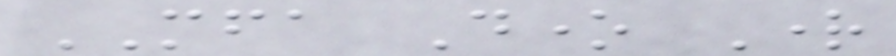MFA Done Right
